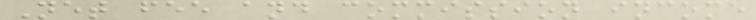Net fee and commission income
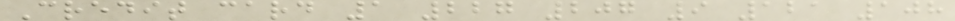Credit card 1 227 207 9 121 108
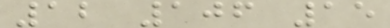12 106 15
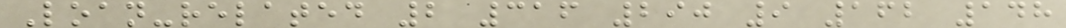Loan-related 2 316 290 9 162 148
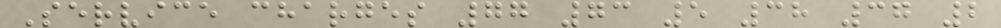Service charges 77 73 5 38 37 2
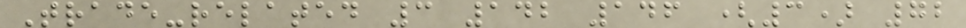Trade-related 3 142 146 (3) 72
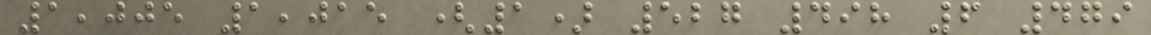1,005 1,015 (1) 527 498 6 479
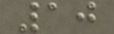10
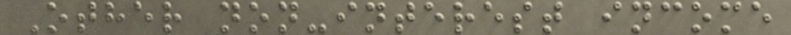Other non-interest income
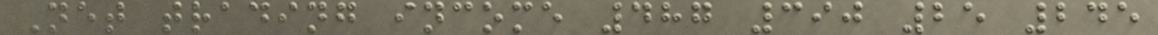Net trading income 487 390 25 245
